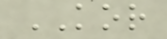KOR
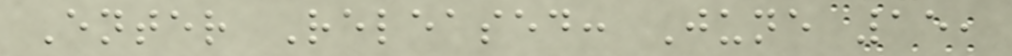Enter Released: June 15,
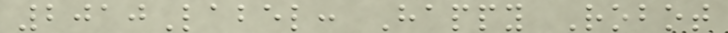2010Label: Happy Robot
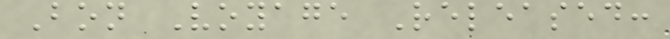Bon Voyage Released:
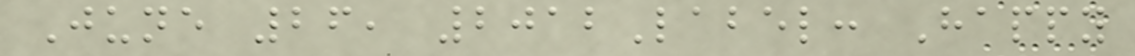June 26, 2012Label: Happy
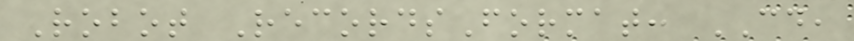Robot RecordsFormat: CD,
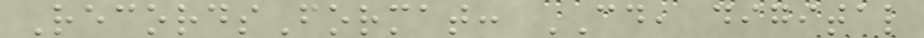RecordsFormat: CD, digital
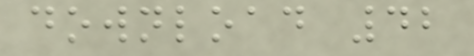download 42
